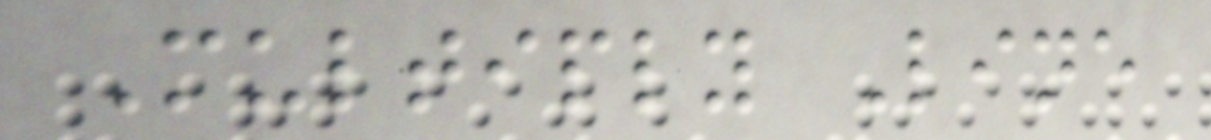Multiply Line
